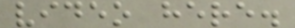video here.
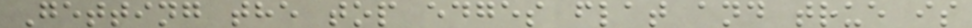Getting the top edges flat and true is
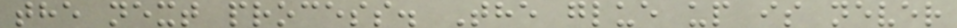the next process. The glue up is never
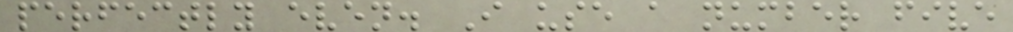perfectly even. I use a number five
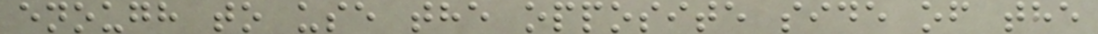enough to use the opposite side of the
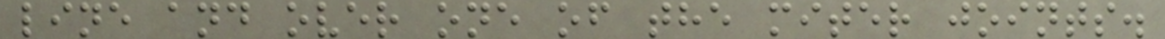line and over one of the miter joints.
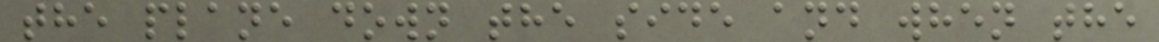the plane down the side and when the
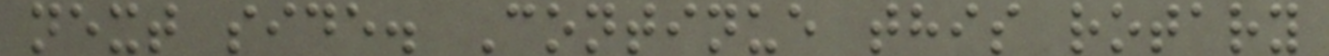next side. Continue this rotary
